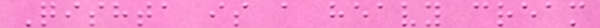Qishta is a heavy cream
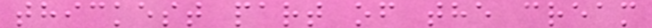thickest part of the cream
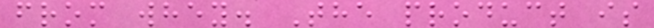from whey. The product is
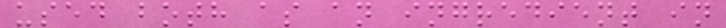used both as an ingredient in
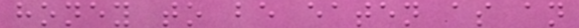honey to be eaten as an
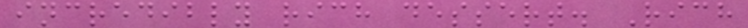incredibly rich dessert. Rich
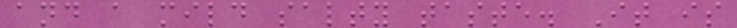and a mild salty taste. It is
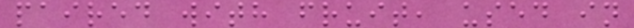paired with fruit, used in
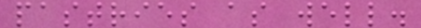pastries as well.
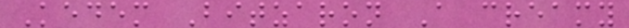Kedem Bitzaron A creamy
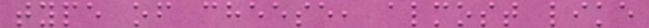type of cheese, almost like
